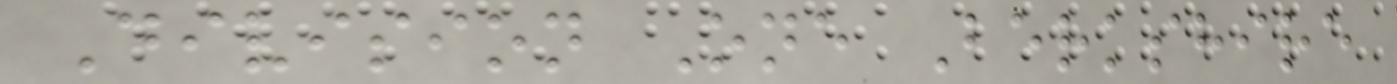Division One Berkshire
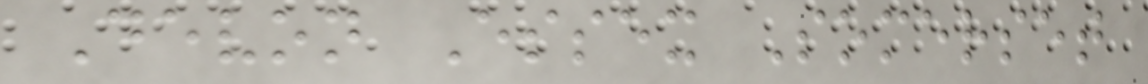Devon Essex Somerset
